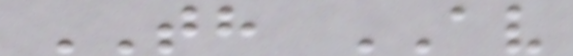TH AV
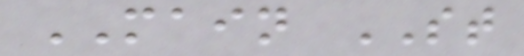MAIN ST
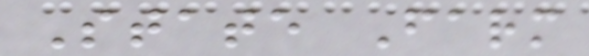State Farm
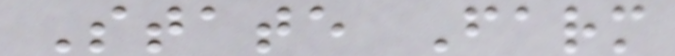State Farm
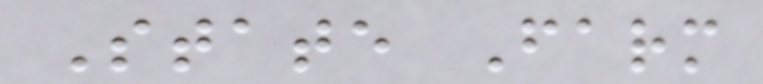State Farm
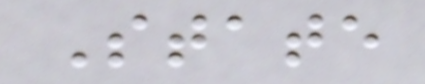State
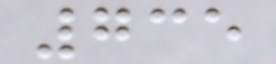735
